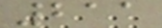211
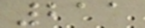211
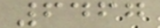6467
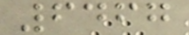6467
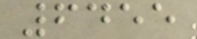6455
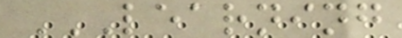LEARNING
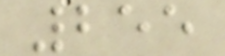255
